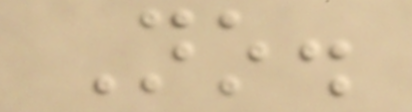No.
